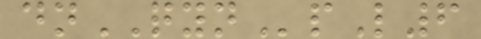dnQYNpL6
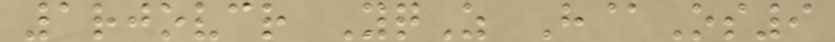1rjovcr YqZ H@Os9
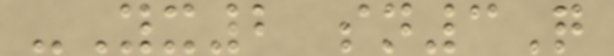-Yx2 sn3Q
